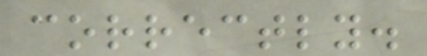correctly.
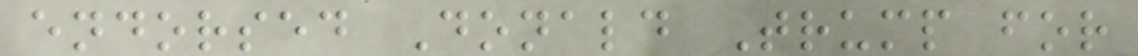endorsed Donald Trump for
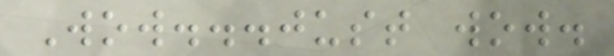Wow...just wow.
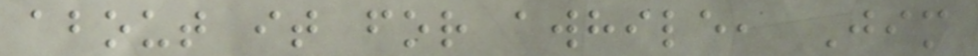about it for awhile, Jim
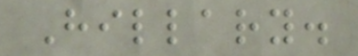Hillary.
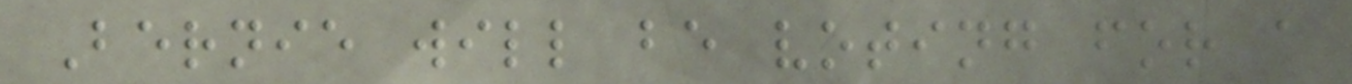Bernie will be voting for a
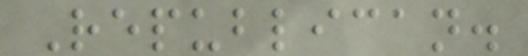Republican.
